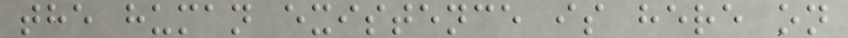the human existence is here on
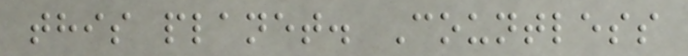this planet. Countless
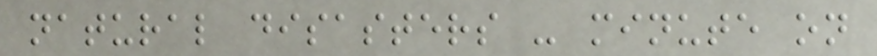natural disasters - minute on
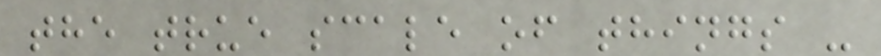the true scale of things -
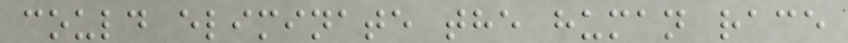could eliminate the human race
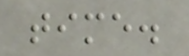time.
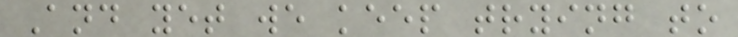And yet we keep trying to
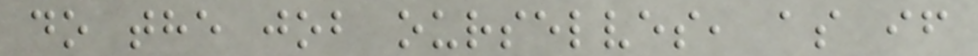do the job ourselves, as if
